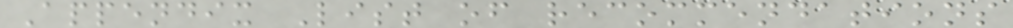Appendix List of recommendations
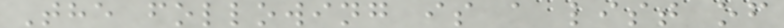The following is a list of
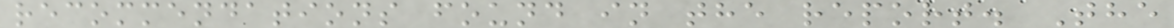recommendations found in the report. The
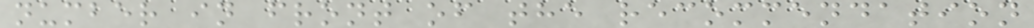number in front of the recommendation
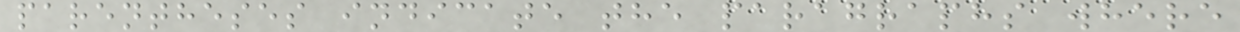parentheses indicate the paragraphs where
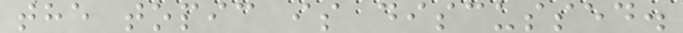the topic is discussed.
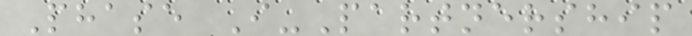Phase I-Partnership
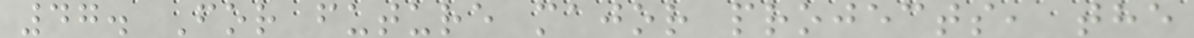47. For future major projects, the
